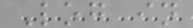Log in
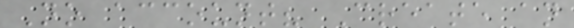No account? Create an
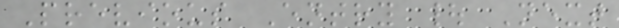Previous Entry | Next
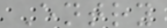Entry
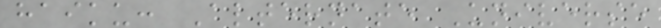haiku: Alternate Universe
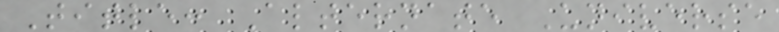Title: Alternate Universe
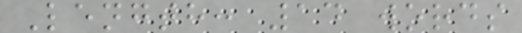Length: 14 words
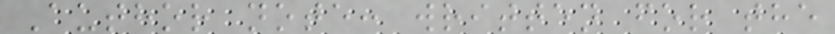Author note: written for the
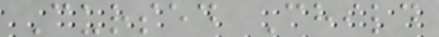Cursed Child
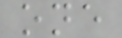one
